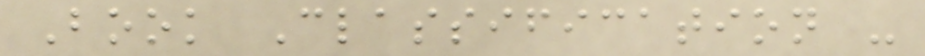Book Classification -
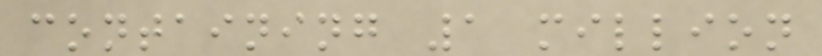containing 1 million
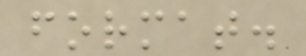format.
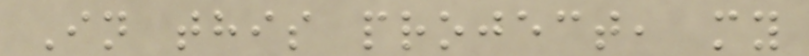In this project, my
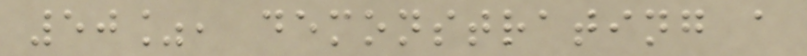50%, demonstrating a
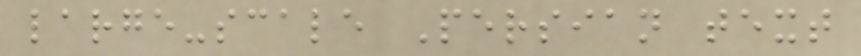large-scale Persian text
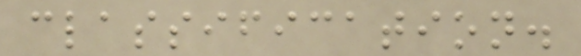classification.
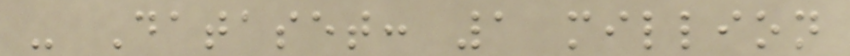- Dataset: 1 million
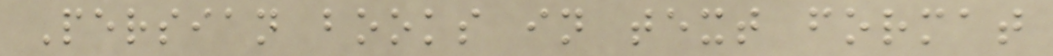Persian books in text format
